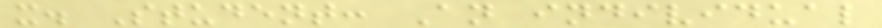x. Student: An individual
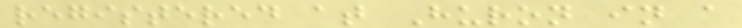registered at Huron in a
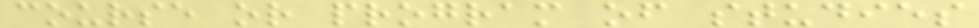course or program of studies
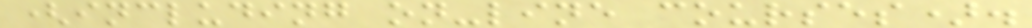(including on-line courses).
